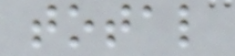total
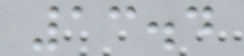13.4
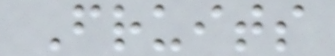Fruits
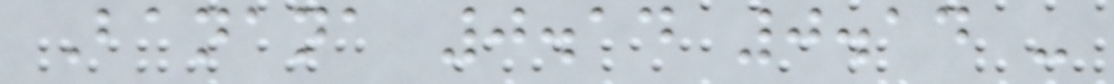Banana 0.14 0.14 -
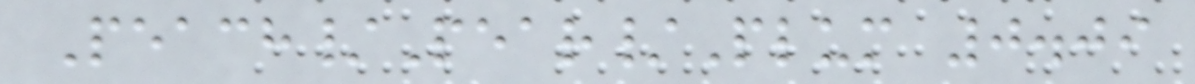Peach/Pear/Plum 0.09
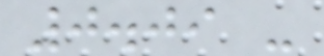0.09 -
